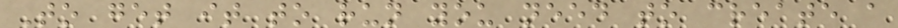To get it to run you need to create a
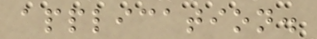application.
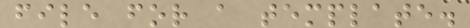file for a template.
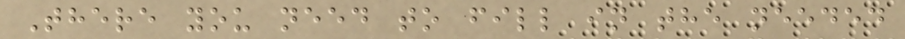There you need to fill in the needed
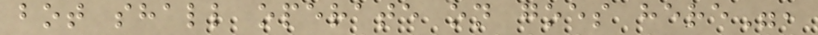bot shall operate on goes here",
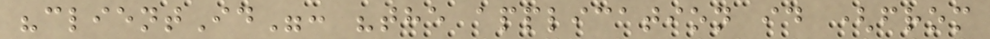"clientId": "the application id (from
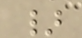}
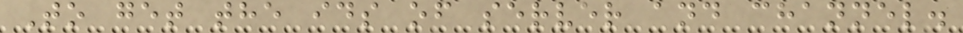To get the ids of server and channel.
